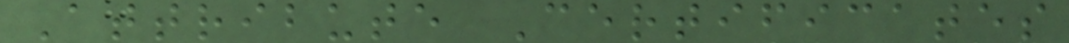Attribute Certificates
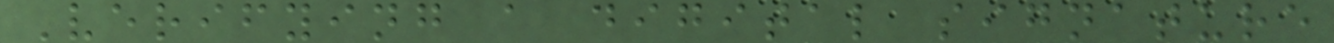Verifying a digital signature
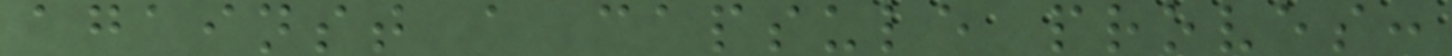against a capsule proves:
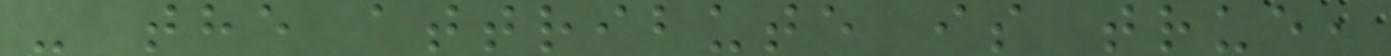- the attribute is true,
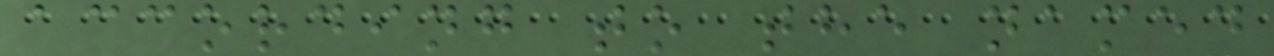according to the named
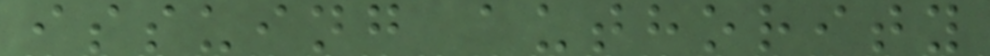issuing authority
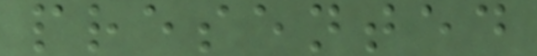presented
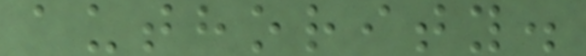authority.
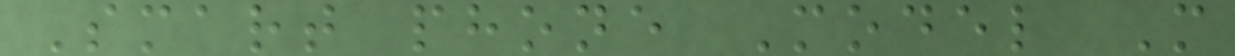Smart phone Model M
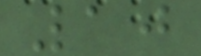10
